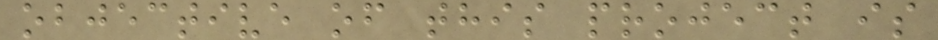objective of this project is
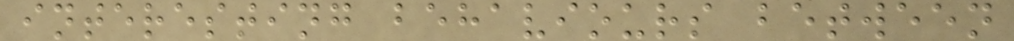interesting behaviours between
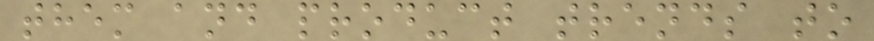them and product trends to
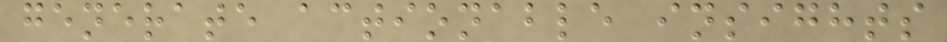generate actionable insights
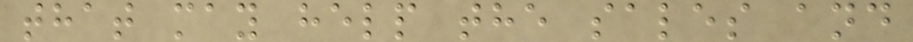that may help the sales and
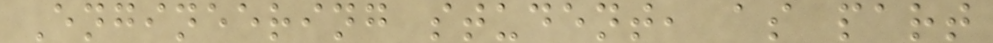Engineering student, as part
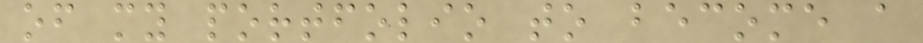of my portfolio to become a
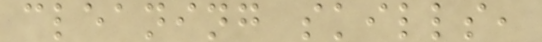cleaning skills,
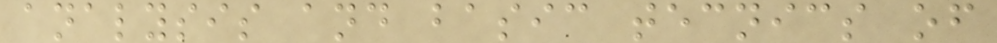analysis and basic tecnics of
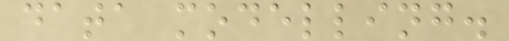data modelling.
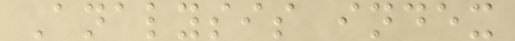Analysis index
